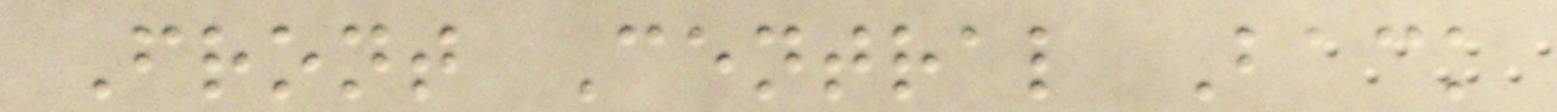Front Central Back
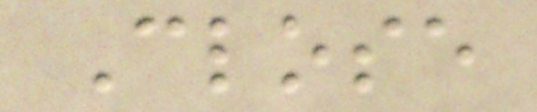Close
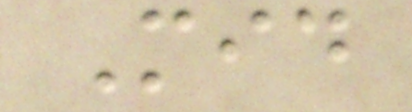Mid
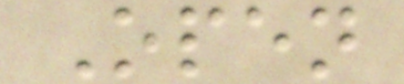Open
